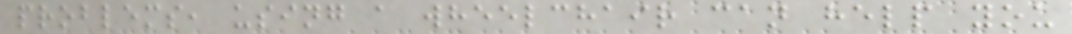problems, using a wheelchair can help you
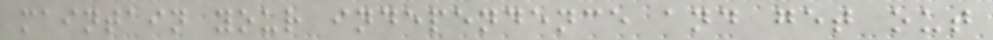maintain your independence and get out
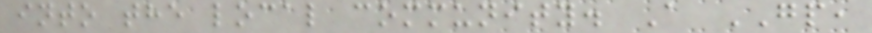into the local community. A GP,
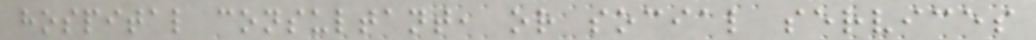hospital consultant, or social services
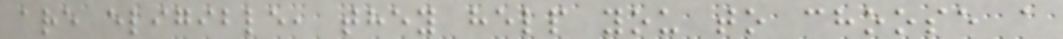are eligible, they help you to choose a
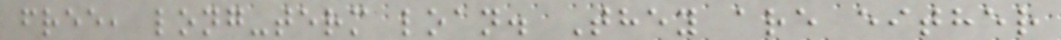free, long-term loan. They are either
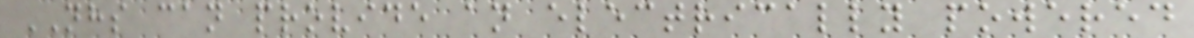NHS can provide an electrically powered
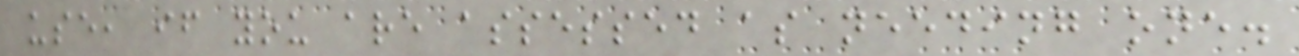use, if you are assessed as needing one.
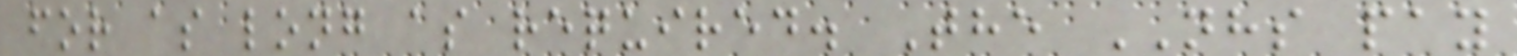for as long as required. The NHS pay
